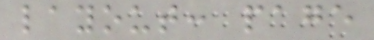layout: page
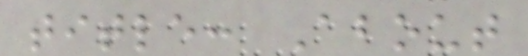title: About
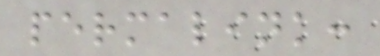permalink:
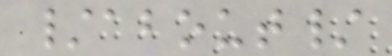/about/
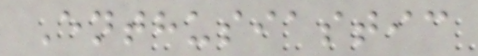Enthusiastic
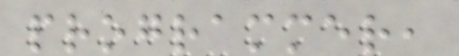programmer,
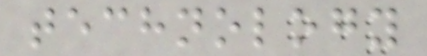technology
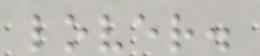lover.
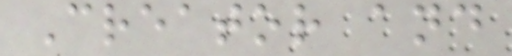Creator and
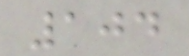104
